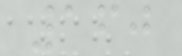160
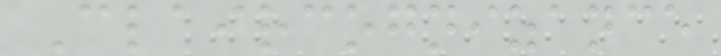Claircognizance
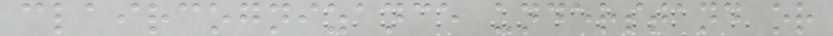claircognizance understand or
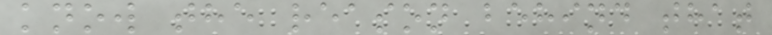know the reason behind that
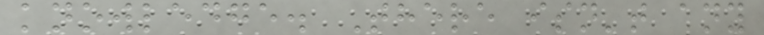knowledge. There isn't any
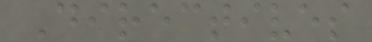Directives
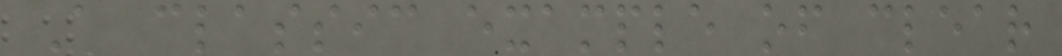A classic example of clear
